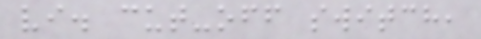vi. cut-off switch,
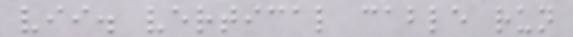vii. vertical cable run
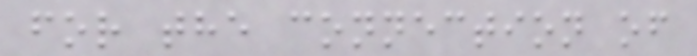for the connection of
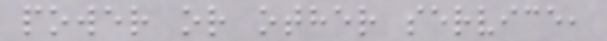power or other service,
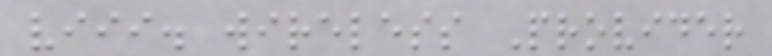viii. wireless Provider
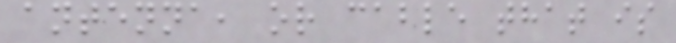antenna, or cable that is
